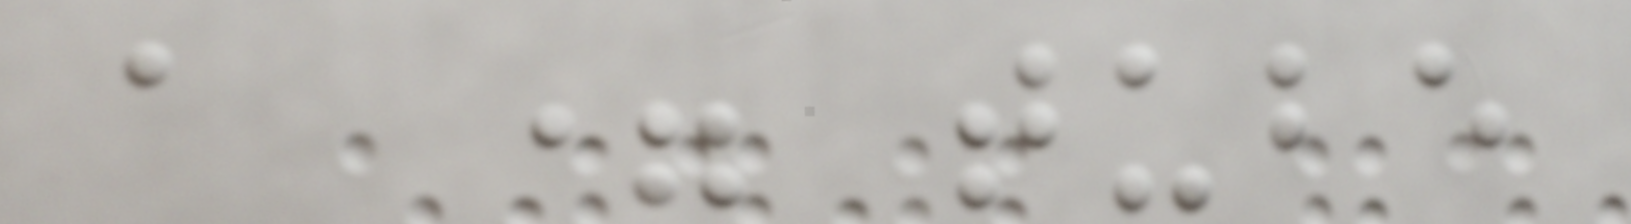a = tube
